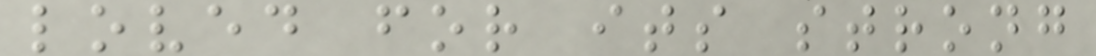loved for its strong
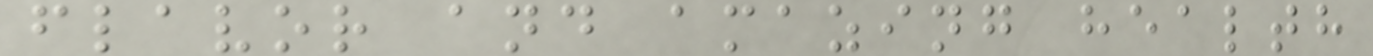flavor and amazing health
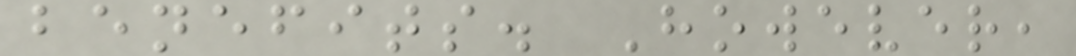benefits. However,
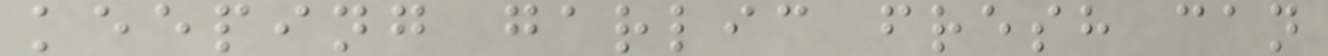keeping garlic fresh can
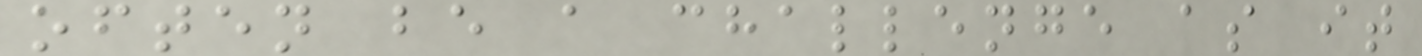often be a challenge as it
